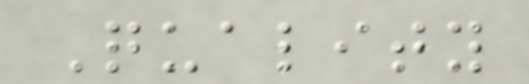Quality
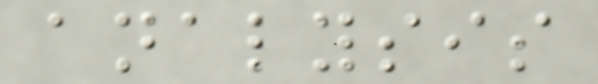analysis
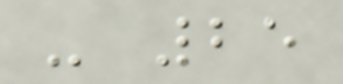- 25
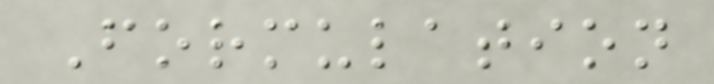Formulation
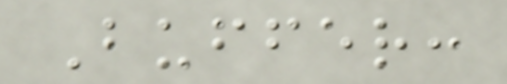Buffer:
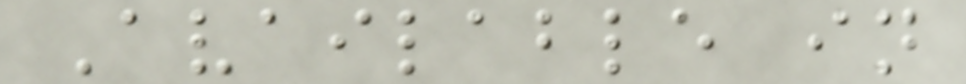Available in
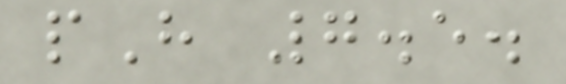pH 7.5.
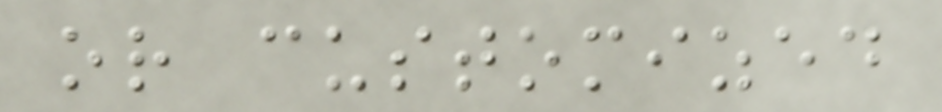or customized
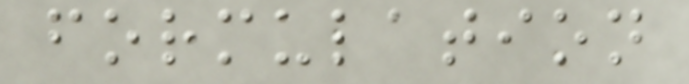formulation
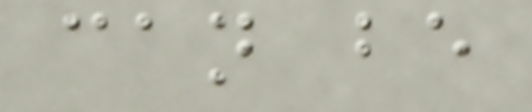can be
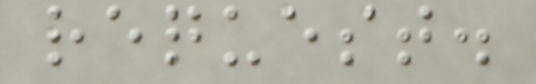request.
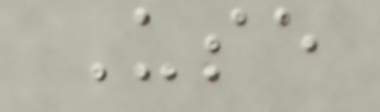Use
